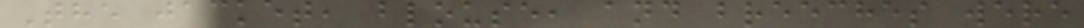The jacket, blouse, and breeches were
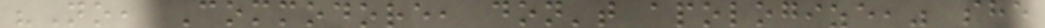"No, Commodore, don't apologize," she
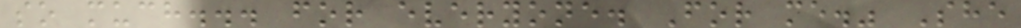so much... for everyone. For me." She
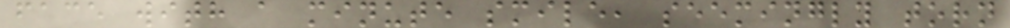face with a minute smile, seemingly torn
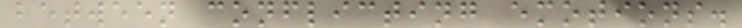between conflicting emotions.
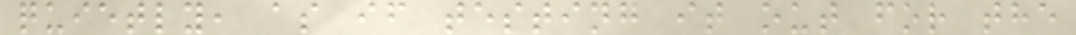quietly, as if testing it out for the
